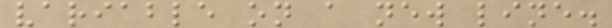variable on a new line.
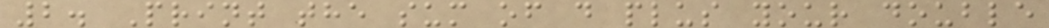2. Print the sum of d plus your double
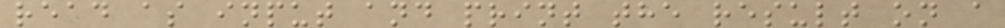read as input and print the result on a
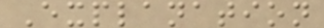Explanation
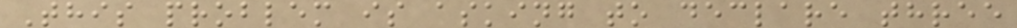This problem is asking to declare three
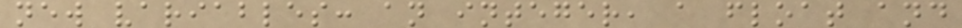new variables: an integer, a float and
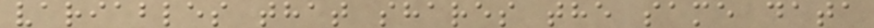variables that shares the same data
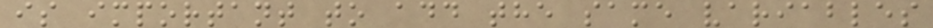is important to add the same variables
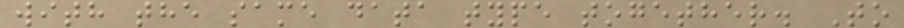with the same data type together. To
